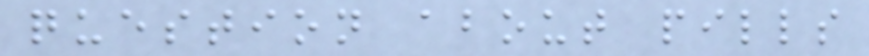question about pills
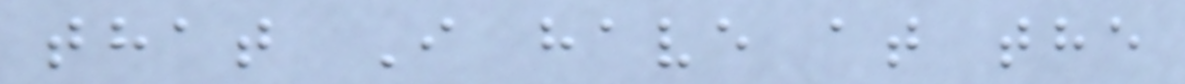that I have at the
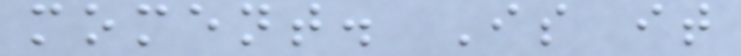moment. Is it
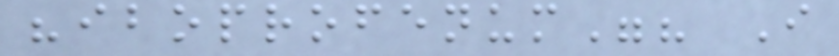"iboprofenum"? I
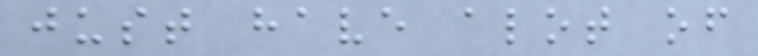just have alot of
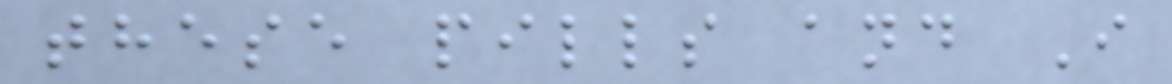these pills and I
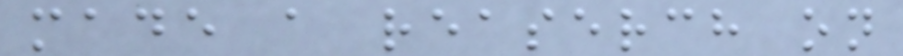made a reaserch on
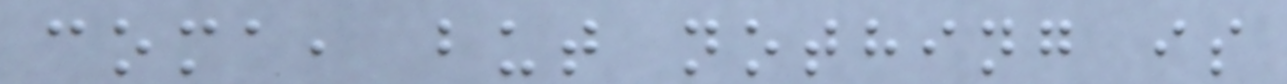coma, but nothing is
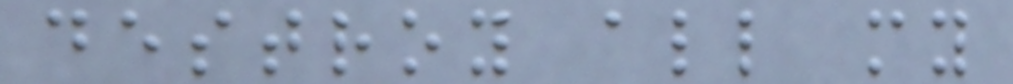destroy all my
